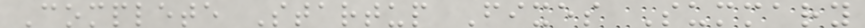Complete Startup Fixes Summary
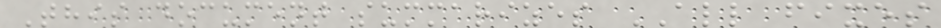This document summarizes ALL fixes
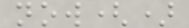now()
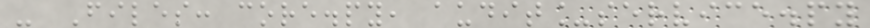- Files: core.py, audit_service.py
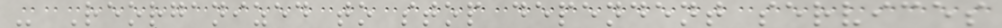- Reorganized to stop dependent services
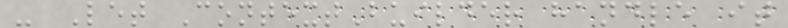- Let ContextBuilder handle it
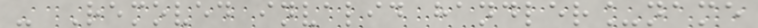- Removed invalid handler_name
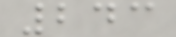243
